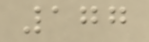177
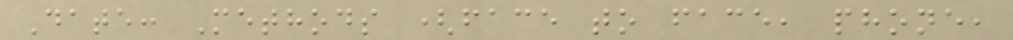Date: Methods (face to face, phone,
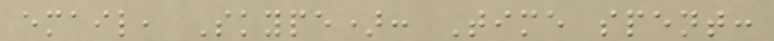email, Skype): Time spent:
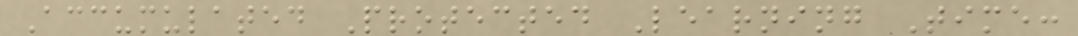Accumulated Protected Learning Time:
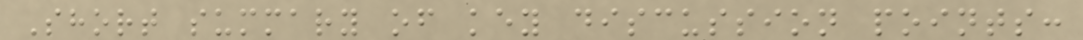Short summary of key discussion points:
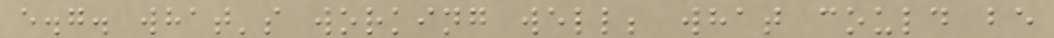e.g. what's working well; what could be
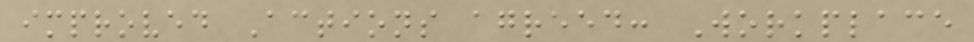improved Actions agreed: Workplace
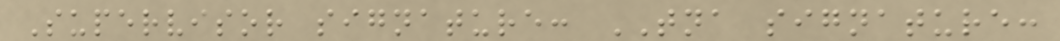Supervisor signature: TNA signature:
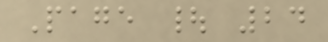Page | 24
